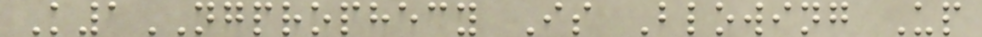K1NGPROPHECY Is Blowing Up
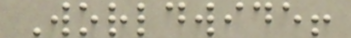Worldwide!
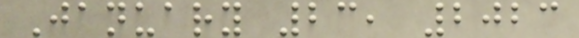January 23, 2023
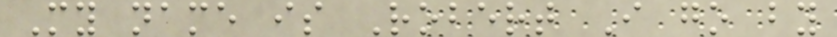My name is Robert I go by
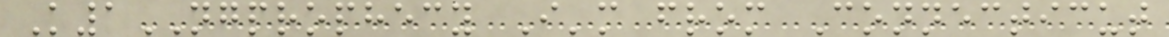K1NGPROPHECY I'm from Connecticut
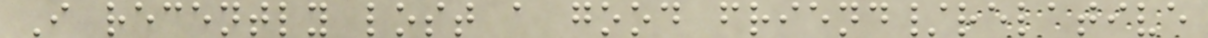I recently lost a good friend/relative
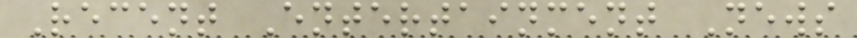Recent Entertainment News
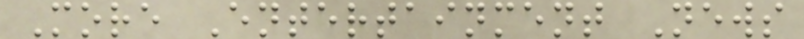More Entertainment News
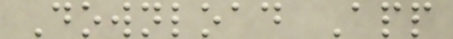Download App
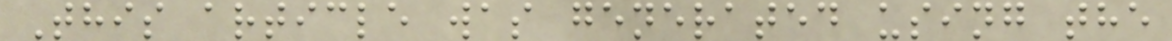This article was generated using the
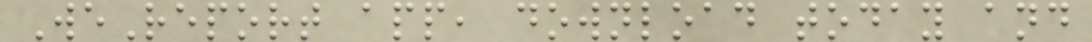WeReport app, download today and
